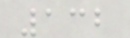132
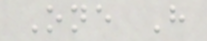One H
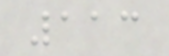113
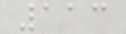113
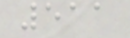511
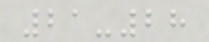21-28
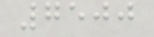7500
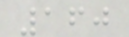160
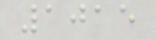1015
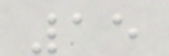15
